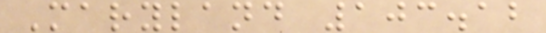Maryland 103.12
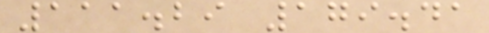111.29 179.41
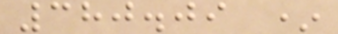380.09 *
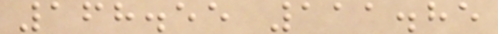168.55 111.85
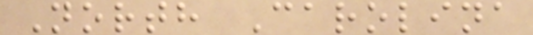North Carolina
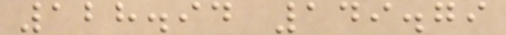128.94 149.79
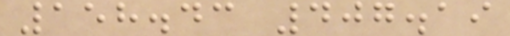158.43 407.19
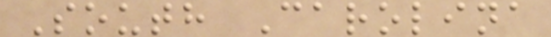South Carolina
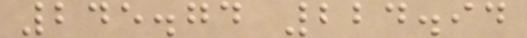245.74 224.94
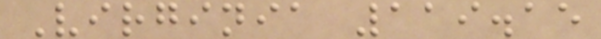Virginia 119.15
